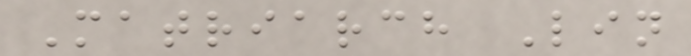Matriarch Lin
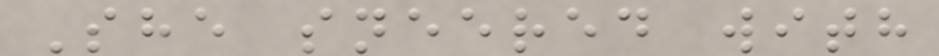She sneered with
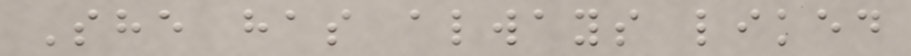She has always liked
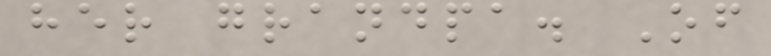her grandpa. Of
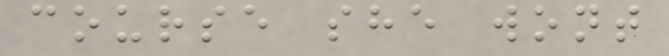course she wont
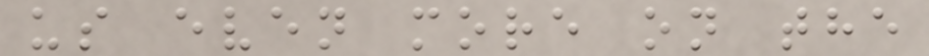us even more on the
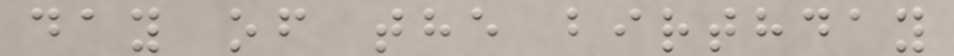day of the birthday
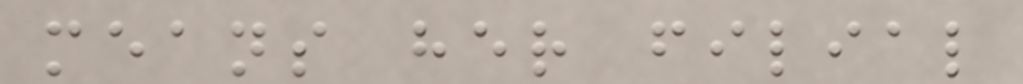means her filial
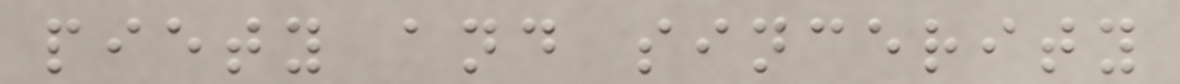piety and sincerity
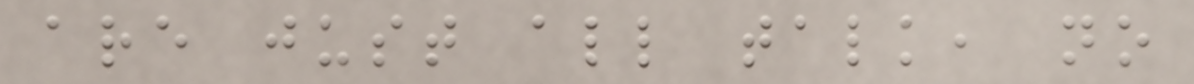are just all talk, no
